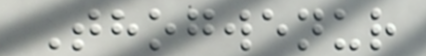Thogwenur
